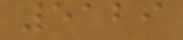5129
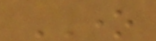ONE
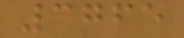3765
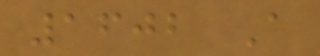1602 A
